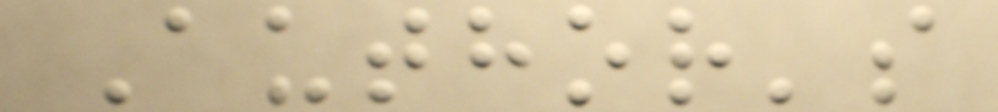Author's
